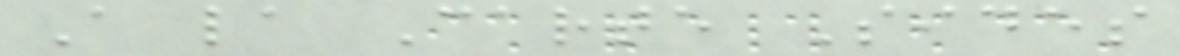A la Carte Sides
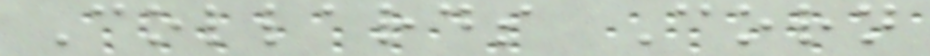Collards Corn
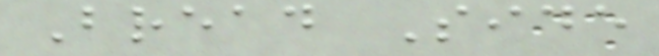Bread Side
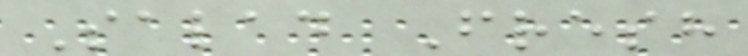Salad Fresh
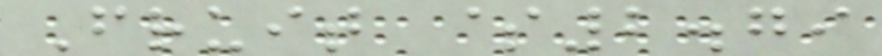Fruit $2.79
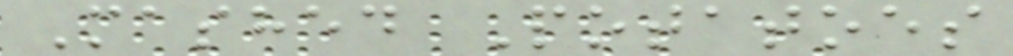Mashed Potatoes
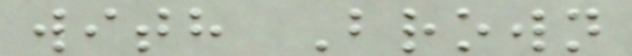with Brown
